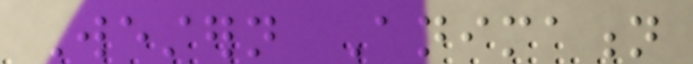Western Animation
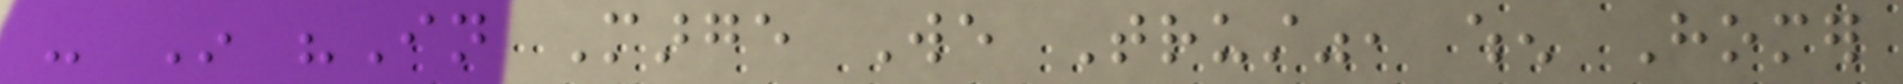- In "In Marge We Trust", when Homer
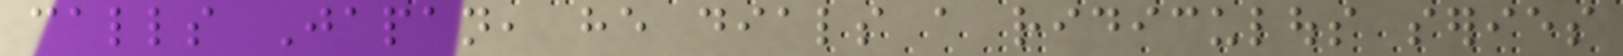calls Japan, he dials a ridiculous series
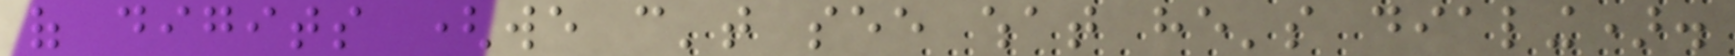of digits (we can't see what he's dialing).
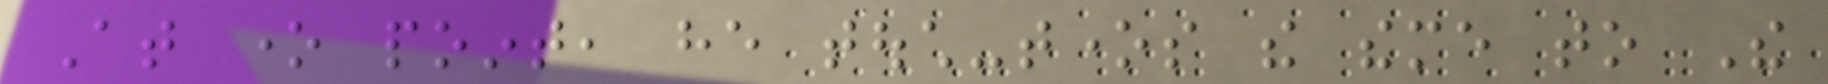At one point, he touch-tones the theme to The
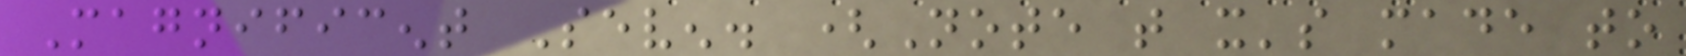Magnificent Seven. (Note that it's made to
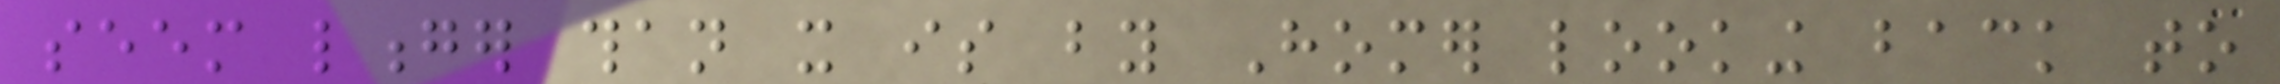seem longer than it is by Homer looking back to
